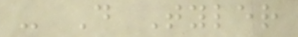- D Tyler
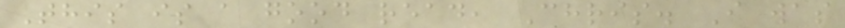This is a good read, Chris. I was
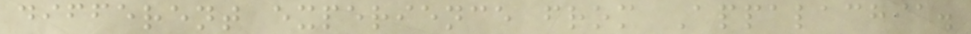different experience from Appalachia.
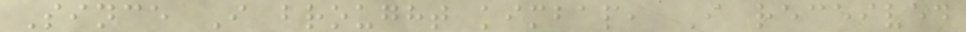Since I brought kimbap, I received
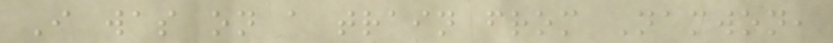I was on a train from Namwon,
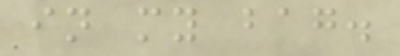in my bag.
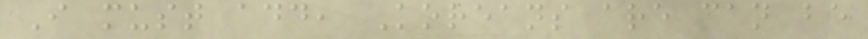I must add, Koreans are can be
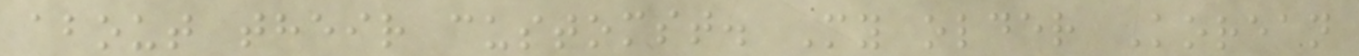about their customst. My older Korean
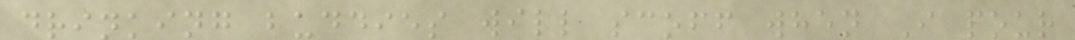drinking buddies will scoff when I pour
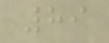89
